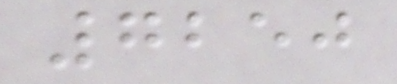7250
